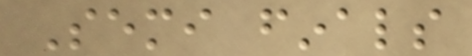Semi finals
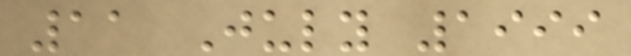11 July 1999
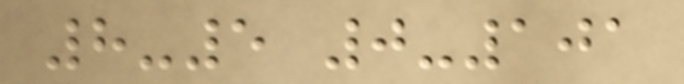8-5 0-101
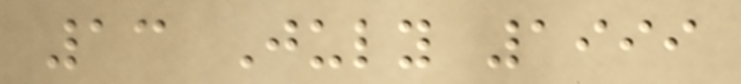13 July 1999
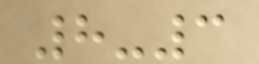8-3
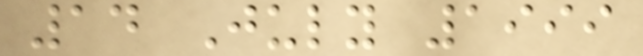14 July 1999
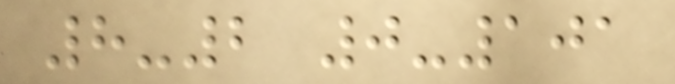8-2 0-101
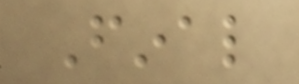Final
